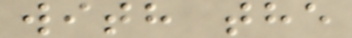with the
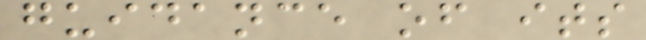guidance of its
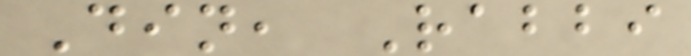Din, Rabbi
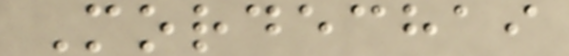Mordechai
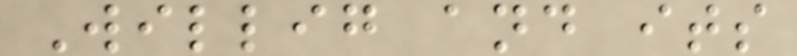Willig and its
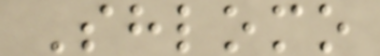Shlomo
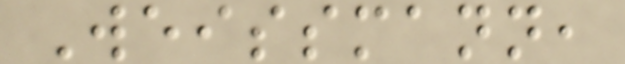Weissmann,
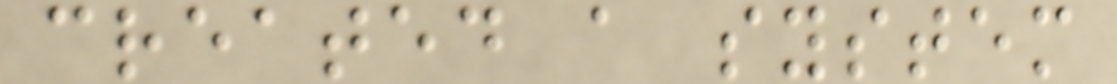created a system
